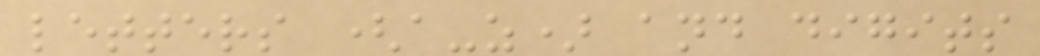letters (a-z) and digits
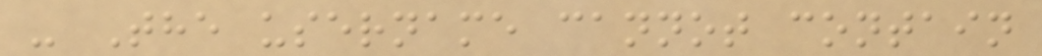- The username cannot contain
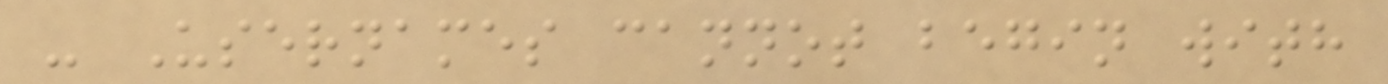- Usernames cannot begin with
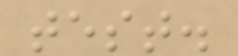test.
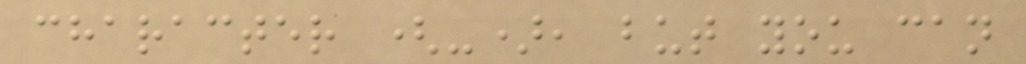character (-), but you can
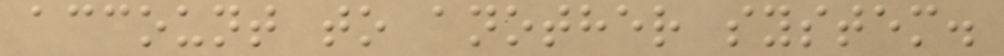account to another system.
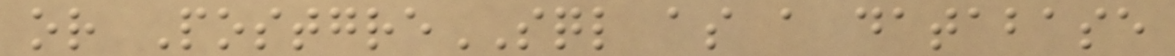or PostgreSQL as a database
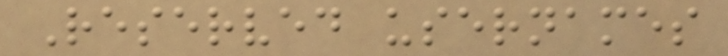Reserved usernames
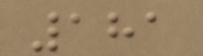181
